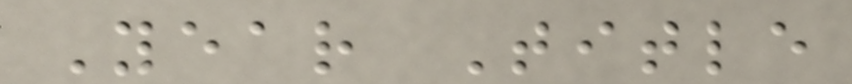Year Title
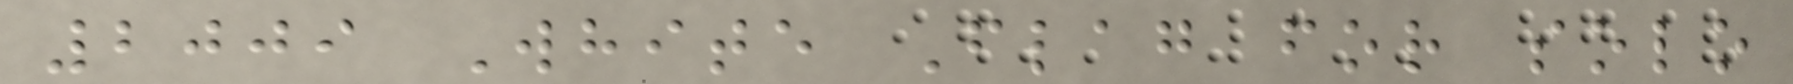2009 White Flag for solo
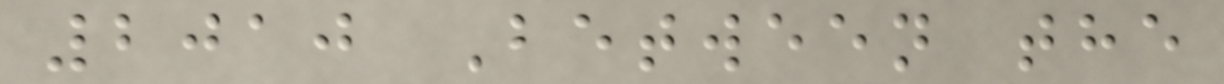2010 Between the
